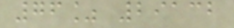76% 29132
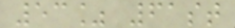53% 61st
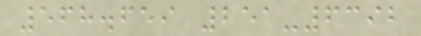568.659 251-6392
